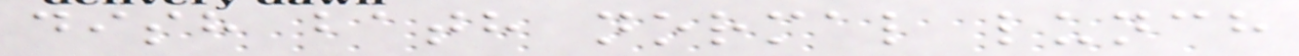dish bath normal lunch
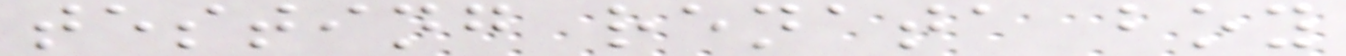testing renata boy
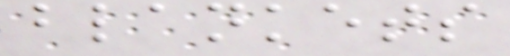blankets
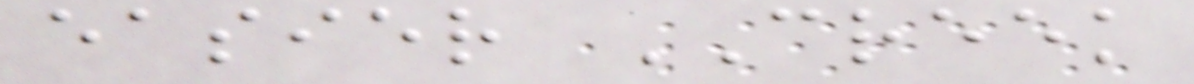easier CREEK
